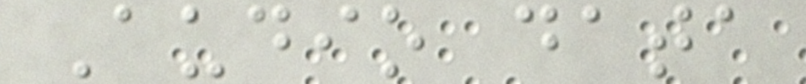Audio data
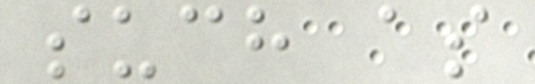such as
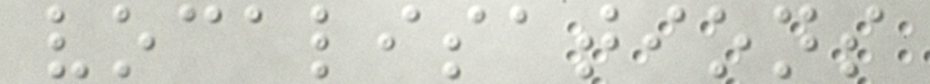vocalisations
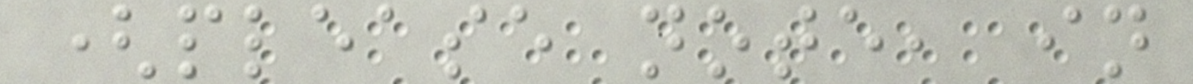(please note, in
